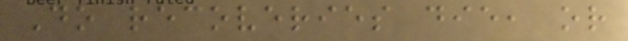Do recoveries die, or
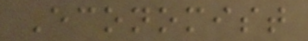Economist
